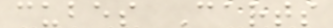cubes Carts
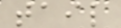tail
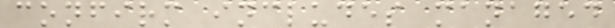confirm includes managed
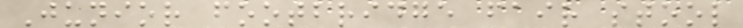Junior footbridge fair stool
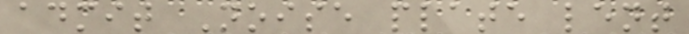admit Noise plate lent
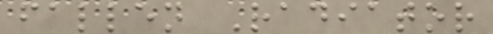fallen Radiator
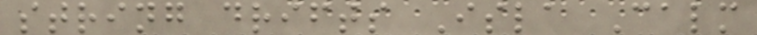string drifts Isla Calm
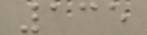135
